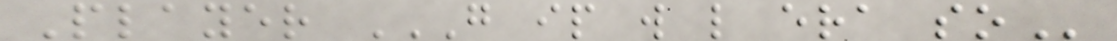Player G IP W L ERA SO
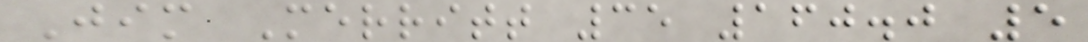Jim Merritt 35 160.0 5
